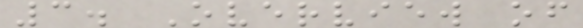3. Overview of
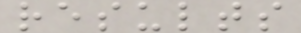results
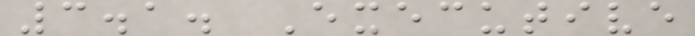3.1. Executive
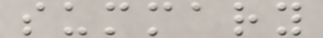summary
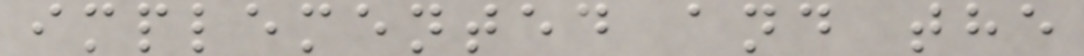implemented and the
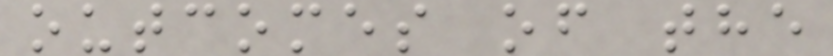outcomes of the
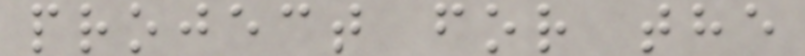project for the
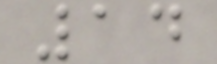14
